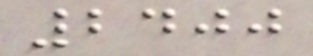2400
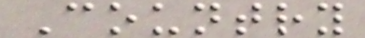Country
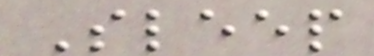Sleep
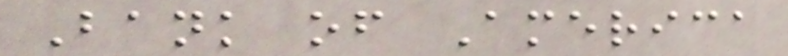Bank of America
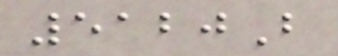5120B
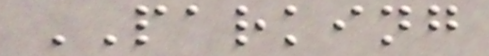PARKING
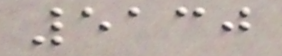5130
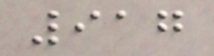917
